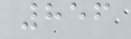856
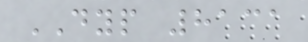DYP 8131
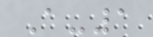A-1
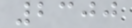2300
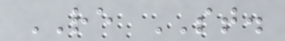RE ST.
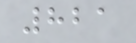821
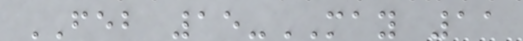FEB 15-MAY 11
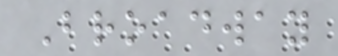Broadway
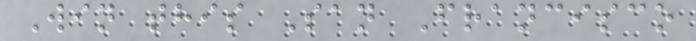Win this San Francisco
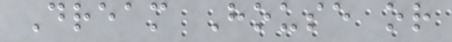Dream House or
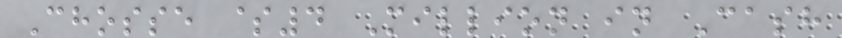Chosse $4 Million in Cash
